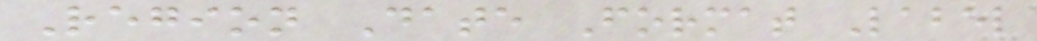Region Date Format Label
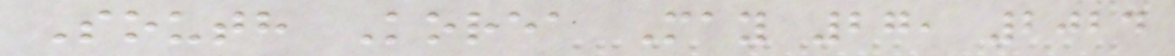South Korea May 27, 2024
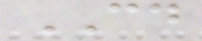CD
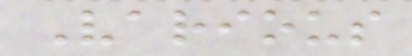Various
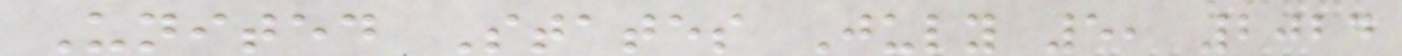United States July 5, 2024
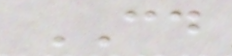CD
